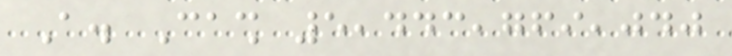A. Cash 5,443,769,040
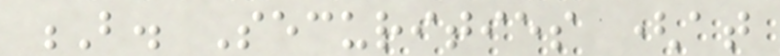B. Securities (at
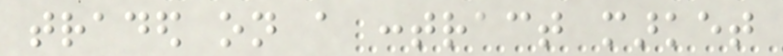traded on a contract market
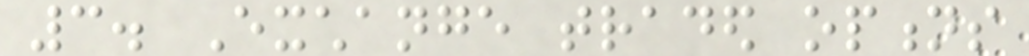3. Exchange traded options
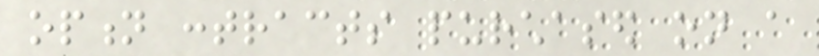option contracts purchased on a
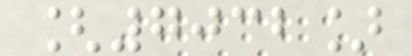[7032]
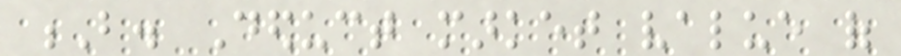B. Deduct market value of
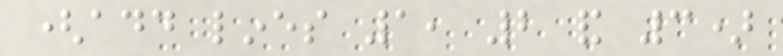(add lines 1, 2 and 3)
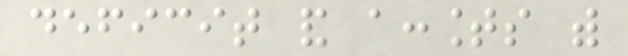deficit and accounts with
